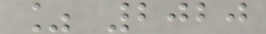% 2020
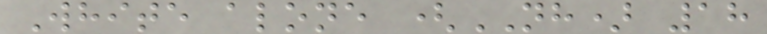White alone (NH) 18
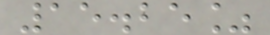15.25%
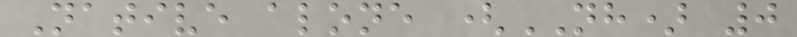Native alone (NH) 0
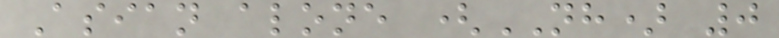Asian alone (NH) 0
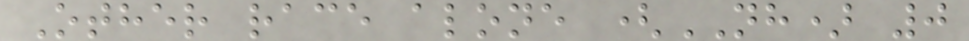Other race alone (NH) 0
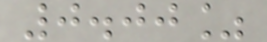0.00%
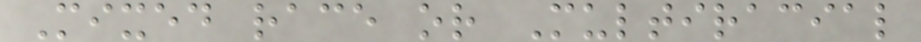Mixed race or Multiracial
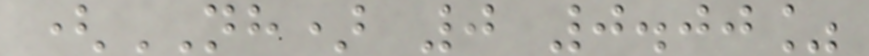(NH) 0 0.00%
